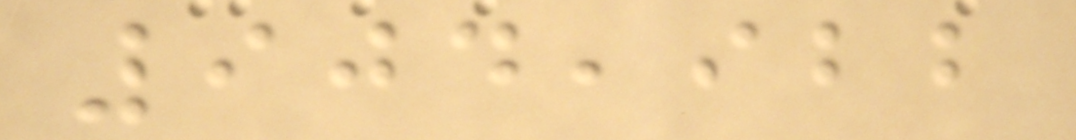904,922
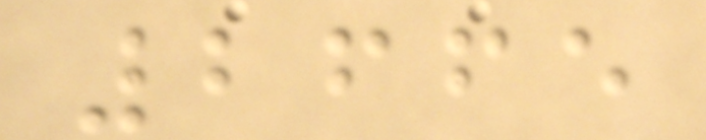2665
